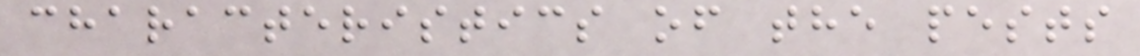characteristics of the pests
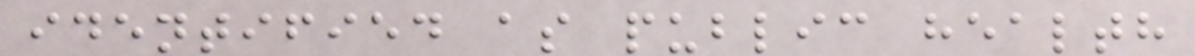identified as public health
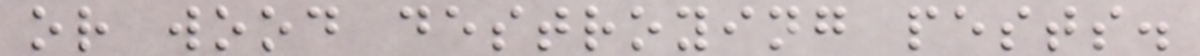or wood destroying pests.
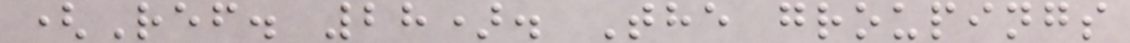(Ref. 28). The groupings
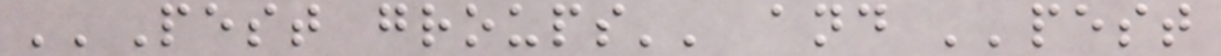''Pest groups'' and ''pest
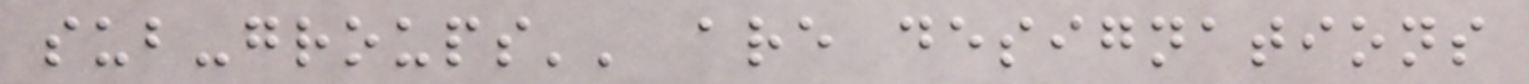sub-groups'' are designations
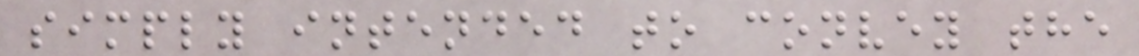simply intended to convey the
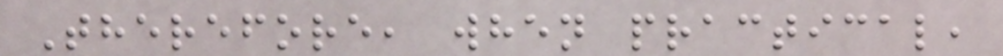Therefore, when practical,
